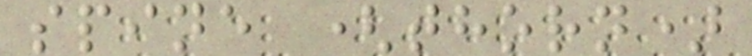spine (thorn)
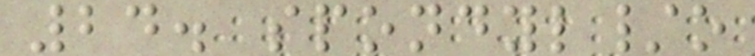24. spondyl/o
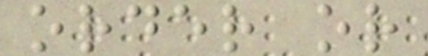order or
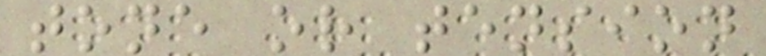tone or tension
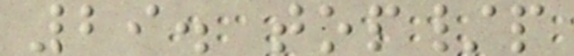29. top/p
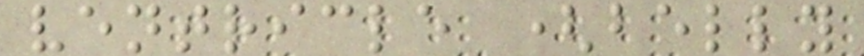ventricle (belly
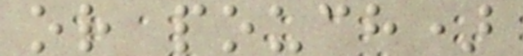or pouch)
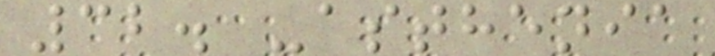32. -asthenia
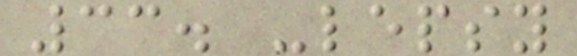33. -lepsy
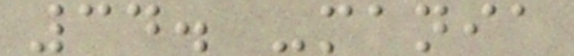34. -mania
